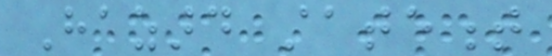Hazard statement
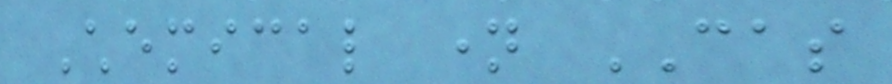Chemical name CAS
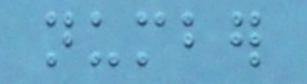number
